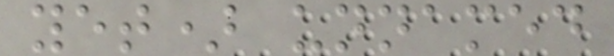yet) unnamed
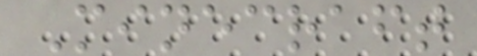Minecraft
